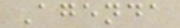Agenda
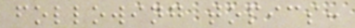following topics:
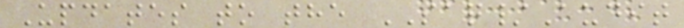Updates to the SAQ/Audit
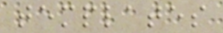templates
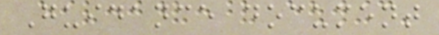Guidance document
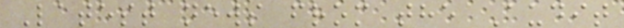Latest news from the Audit
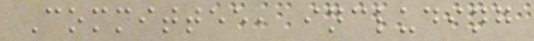Committee, including
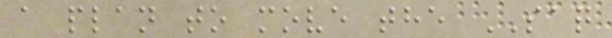a plan to move the SAQ
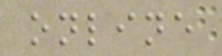online
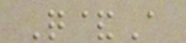Q&A
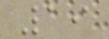19
